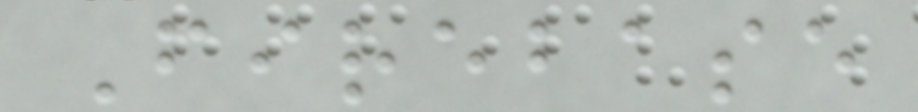Firebase
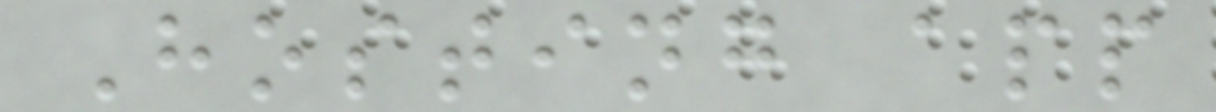Hosting app
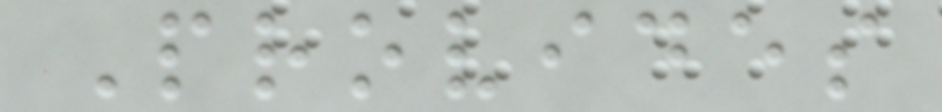Provides
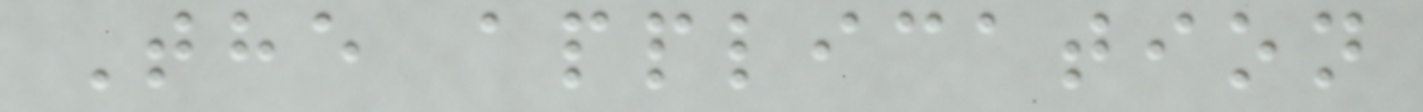The application
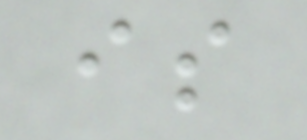is
